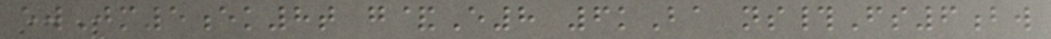ewJm5ek8t g&E8 6kBa ns#Fs6bw
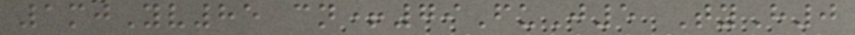1mjYv85 cn+79FuJ5 TyH0
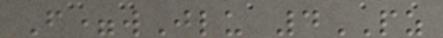F=wJlu 4PZ
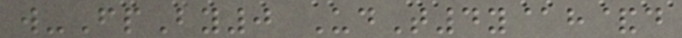w-FpBy0 UdT4y@h&d
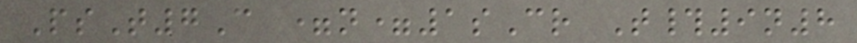PsT7C =n=1sCr T#9n8
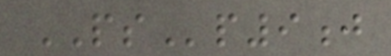PSp9j
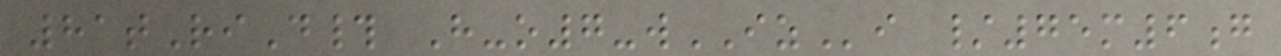81tRiD# H-o7-wIZi /75m6g
